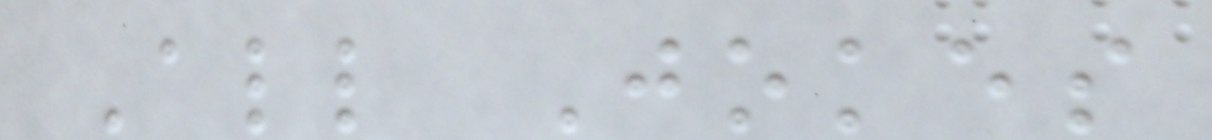All Jokes
